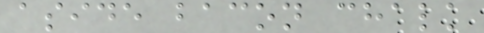aside bacon chalk
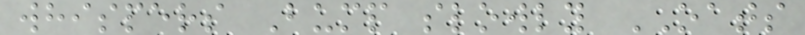whispers Bump slowly OATS
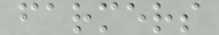farmers
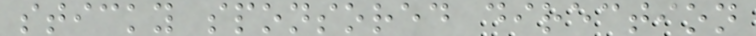sticky sponsored direction
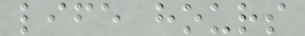life hours
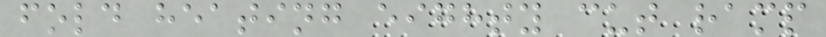fold heating eighty cut ramp
